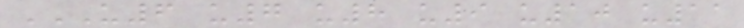U6 U7 U8 U9 U10 U11
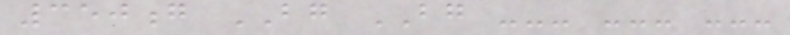350g BG BG --- --- ---
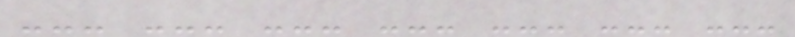--- --- --- --- --- --- ---
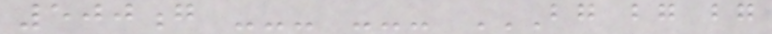500g --- --- BG BG BG
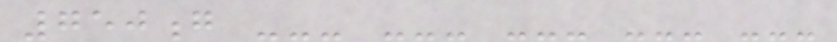750g --- --- --- --- ---
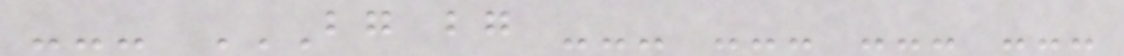--- BG BG --- --- --- ---
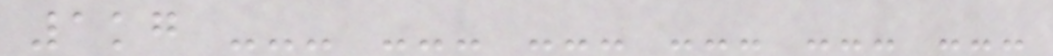1kg --- --- --- --- --- ---
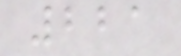221
